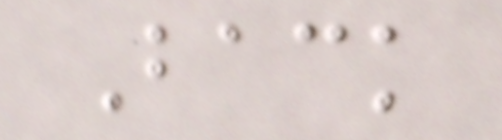Back
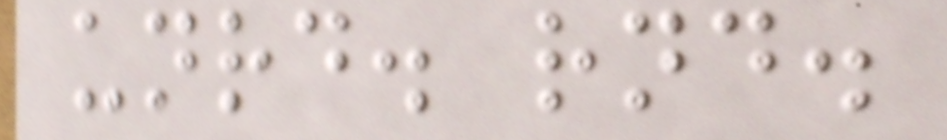unrd. rnd.
